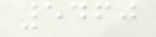5460
